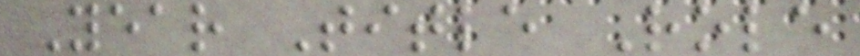Year Title Role
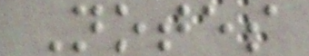Notes
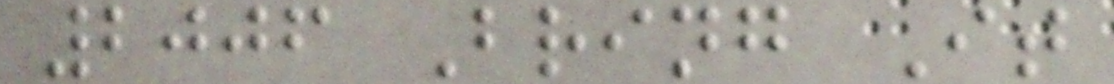2006 Bring It
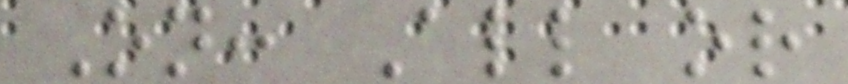On: All or
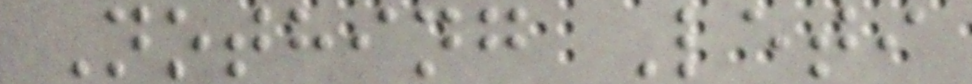Nothing Leti
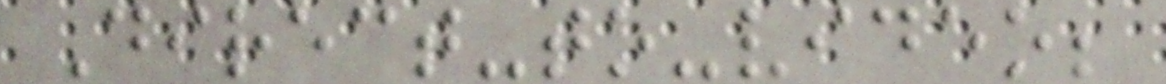Direct-to-video;
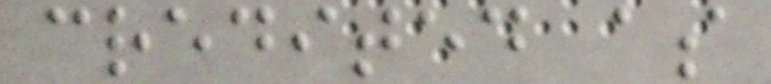credited as
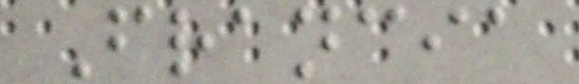Francia
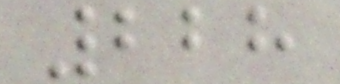228
